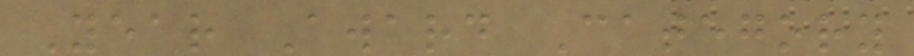Year Award Category
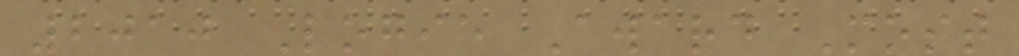2010 Logie Award Most
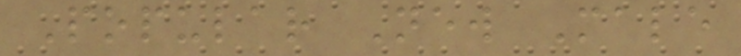Popular New Male
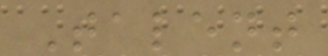Talent
